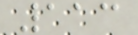113
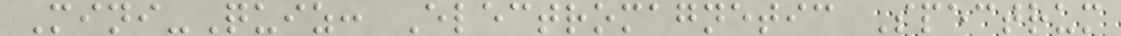Mini-Quiz: Electromagnetic Spectrum
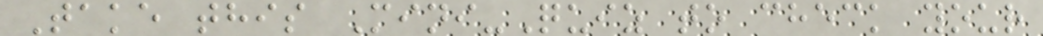Take this Mini-Quiz to check your
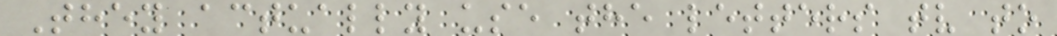They actually use the letters tv to
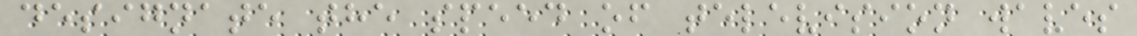designate the speed of television waves
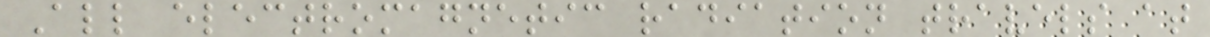All electromagnetic radiation travels at
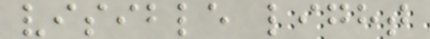visible light
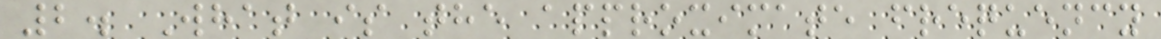2. What is the approximate frequency
